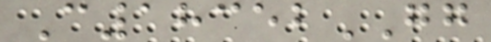C18352GG
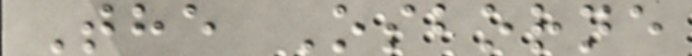The Osborne
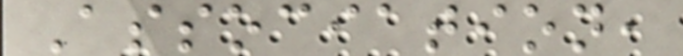Association,
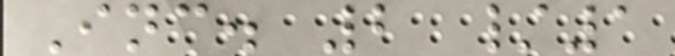Inc. 2 /1
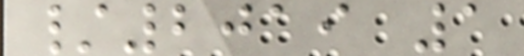/2019 1
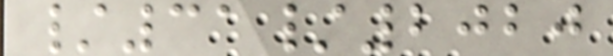/31/2020
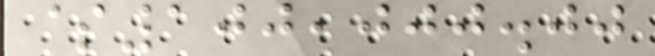$100,000.00
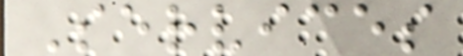Services
